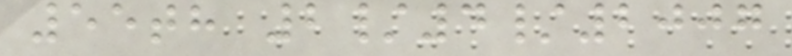55th 2/4/2007
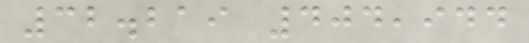32.219 404,944
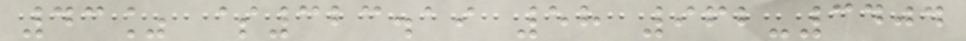43% $323.19 58 962-3404
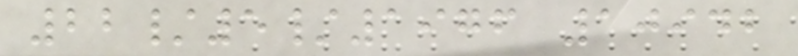22/5/1976 10942
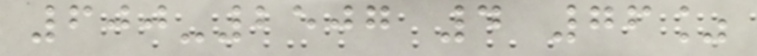600-2507 4 76%
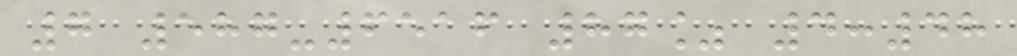7 587-6516 87% 4:48
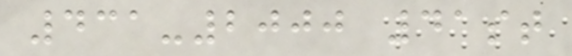431-2000 41st
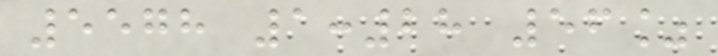5578 1:28 56%
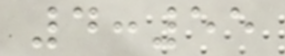4:55
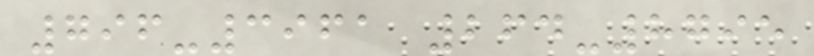796-3961 264-8795
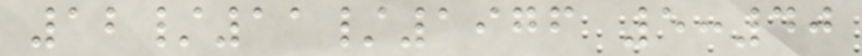12/11/1976 5:40
